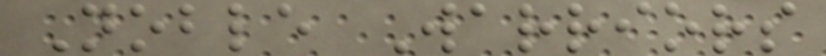Noble Warriors
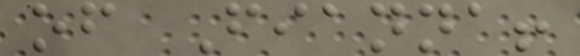of Fianna!
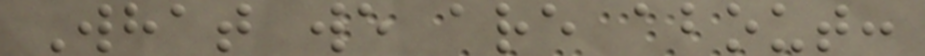What we are about:
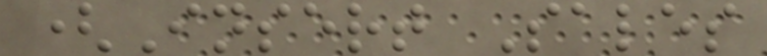(Insert Sales
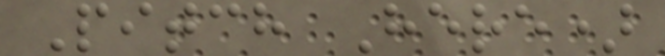Pitch Here)
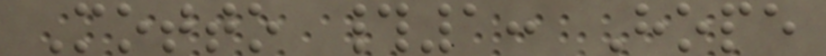Motto #1: Hope
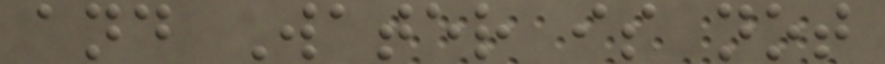and Water is not
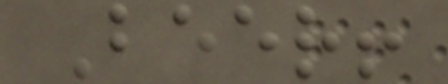Beer!
